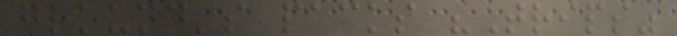ground's packs "Trips"
